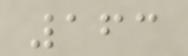163
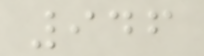946
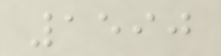1590
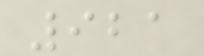921
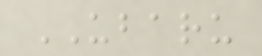UBARU
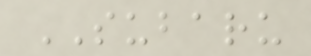SUBARU
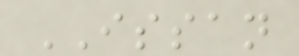ISSAN
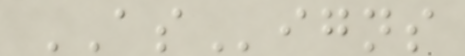ASigns
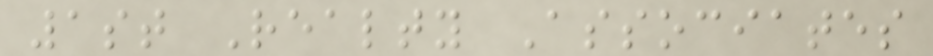1st Realty Associates
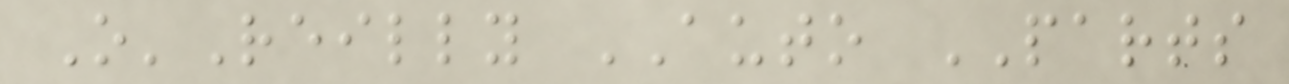O'Reilly AUTO PARTS
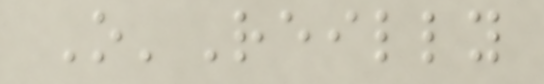O'Reilly
